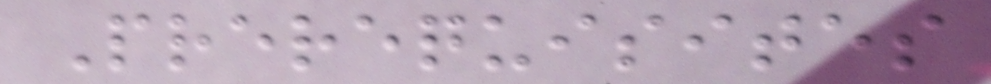Prerequisites
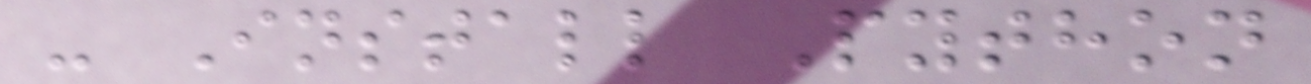- Install Python
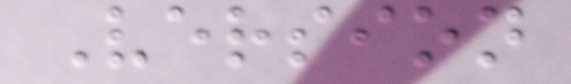Version
